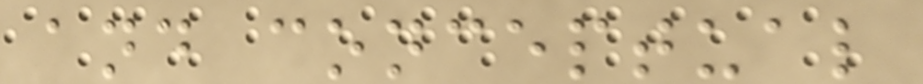and conceptual
